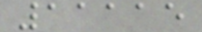11115
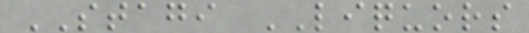STAGI LIQUORS
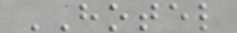HOTEL
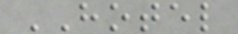HOTEL
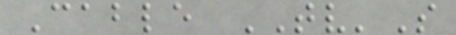Cable TV'S
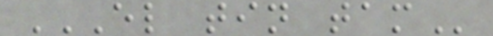EL TIN TAM
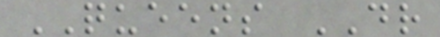QUEENS DR
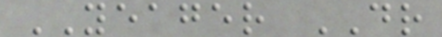YEAGER DR
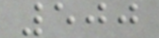500
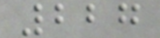227
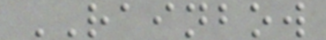RAINBOW
